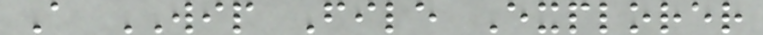A WIP File Explorer
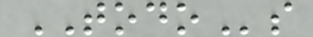TODOs
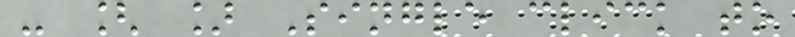- [ ] Single click to
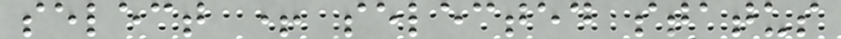select + selected status
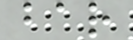bar
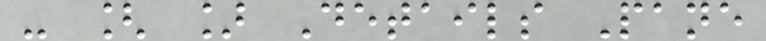- [ ] Details Pane
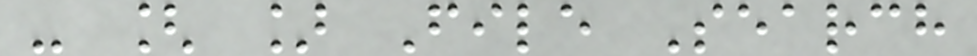- [ ] File Search
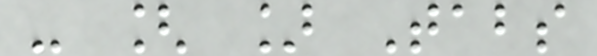- [ ] Tabs
